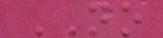NO
